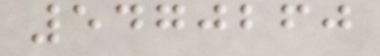5470260
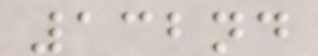132nd
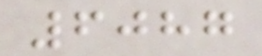6087
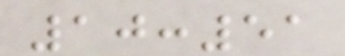10:51
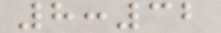8:32
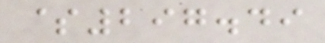$297.49
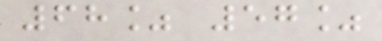68% 57%
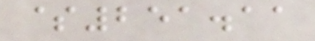$251.11
